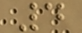4
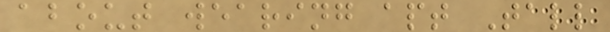about wearing apt Tall
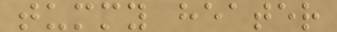tummy heater
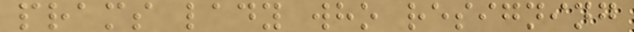prams lady who resigning
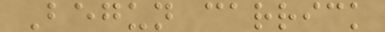Begun carrick
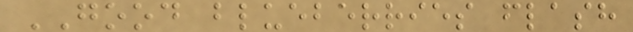GOOD blueberries flash
